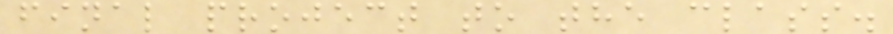final project to the class.
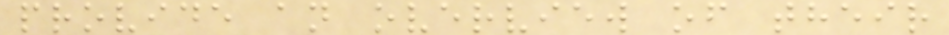provide an overview of their
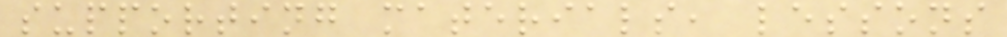supporting materials, lessons
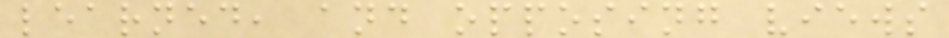learned, and opposing views
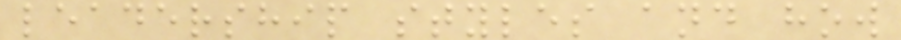leadership styles and how
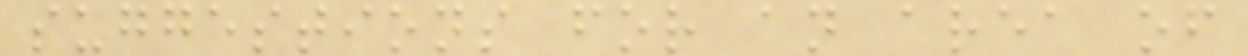suggestions for an area of
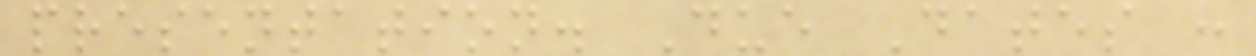presentation. Due Dates :
